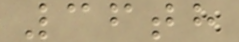36th
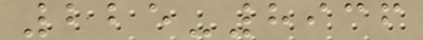225-8936
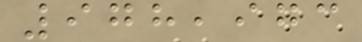978,973
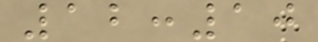12:10
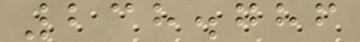238.786
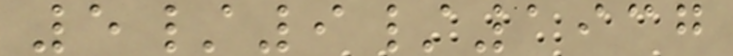5/9/1937
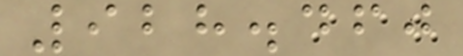928.460
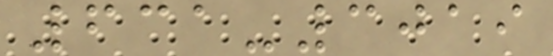631-3019
